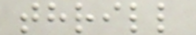thrill
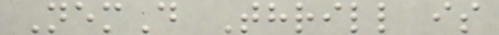NemD Thrill is
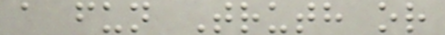a fun Truth or
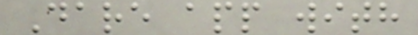Dare app with
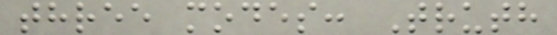three modes: Truth
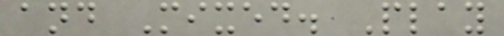and Mixed. Play
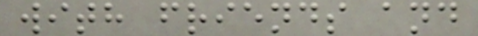with friends and
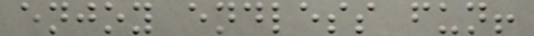enjoy endless fun!
